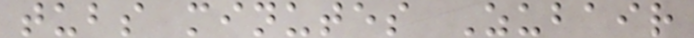tubs minutes Zubair
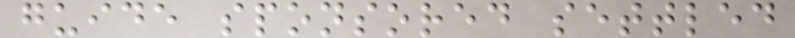guide sponsored settled
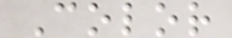Color
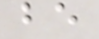be
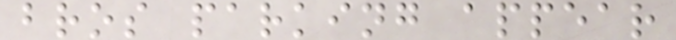bros parking appear
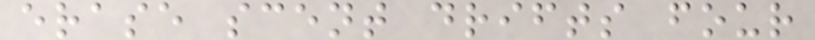erase scent drifts four
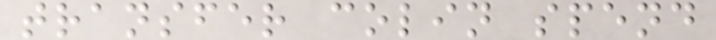transfer colin spend
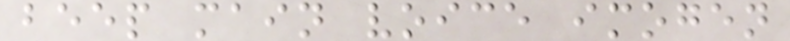beep main voice imogen
